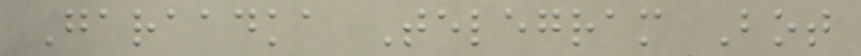Garaadka Telegram Bot
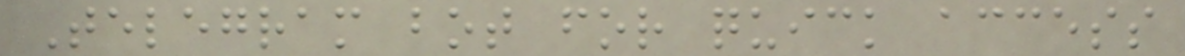Telegram bot for quick access
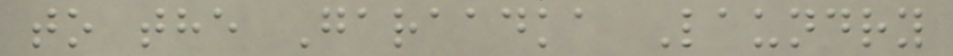to the Garaadka Laundry
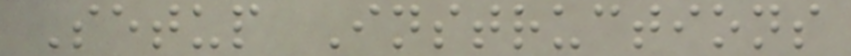Setup Instructions
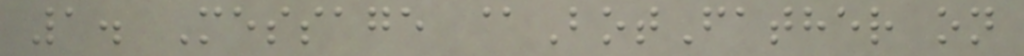1. Message @BotFather on
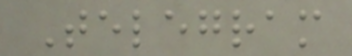Telegram
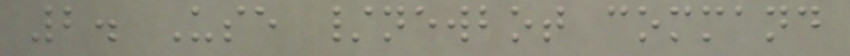2. Use /newbot command
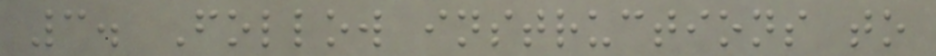3. Follow instructions to
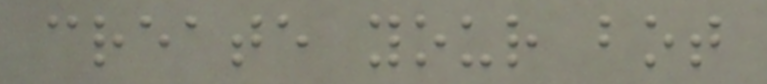create your bot
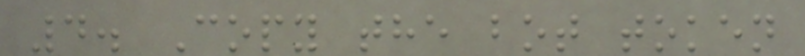4. Copy the bot token
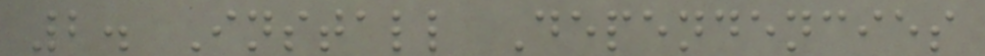2. Install Dependencies
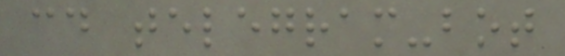cd telegram-bot
